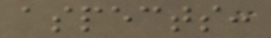aspects:
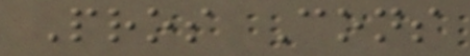Pros Cons
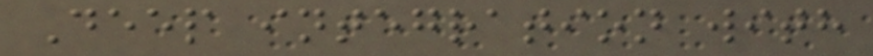Deep integration with
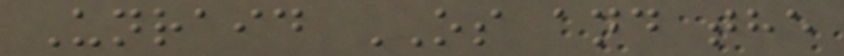Unraid OS and the
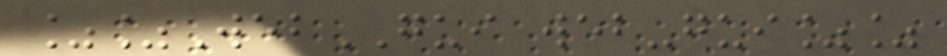%%WebGUI web-gui%%
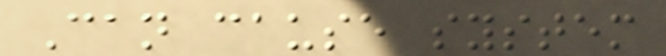Can cause system
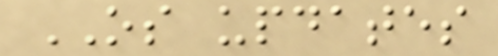OS updates
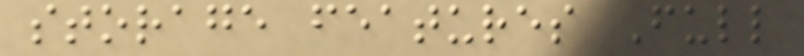storage features Full
